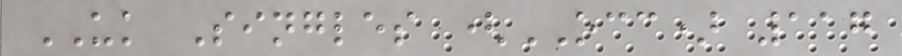UK Singles (OCC) 117
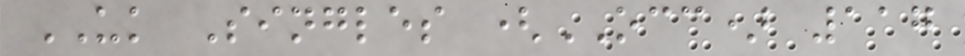UK Singles (OCC) 117
